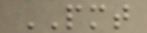PMT
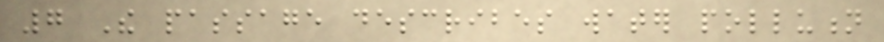7 The passage describes water pollution
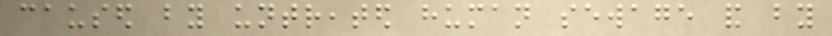caused by untreated human sewage and by
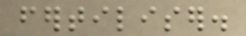fertiliser.
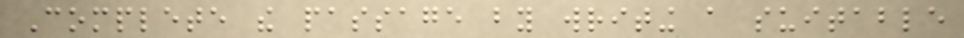Complete the passage by writing a suitable
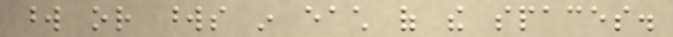word or words in each of the spaces.
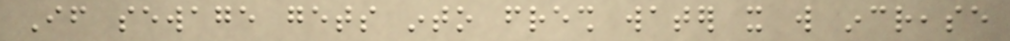If sewage gets into fresh water it will increase
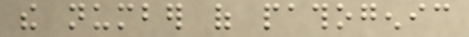the number of pathogenic
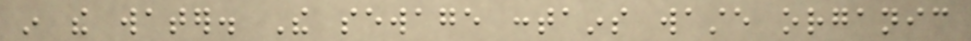in the water. The sewage contains waste organic
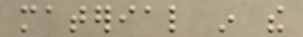material in the
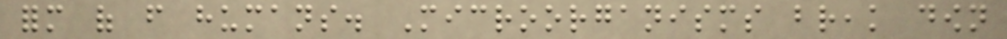form of from humans. Microorganisms break down
